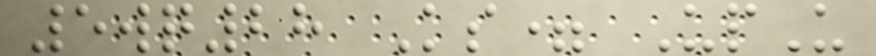5wq28 Ks= UpU
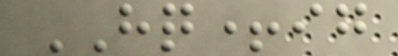HQ+ig
